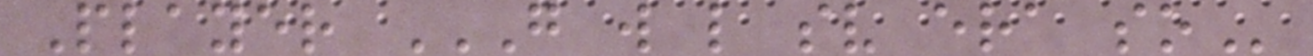Player G W L SV ERA SO
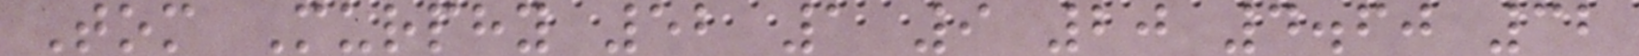Tom Murphy 52 1 9 20 4.60 32
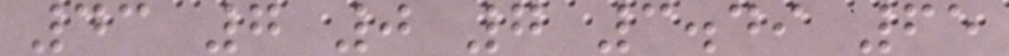43 7 0 7 3.49 65
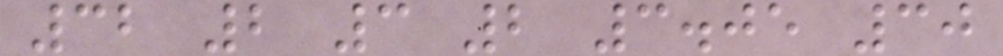32 2 3 2 3.05 30
